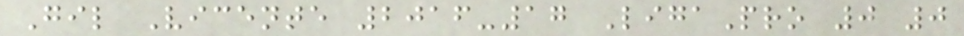Gil Vicente 2016-17 LigaPro 0 0
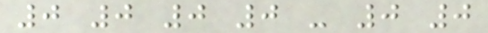0 0 0 0 - 0 0
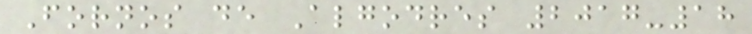Fornos de Algodres 2017-18
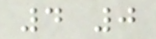4 0
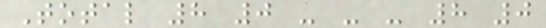Total 8 0 - - - 8 0
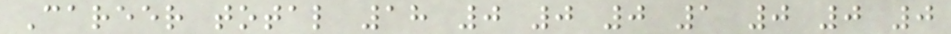Career total 18 0 0 0 1 0 0 0
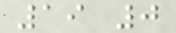19 0
